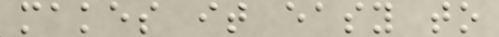makes it easy to
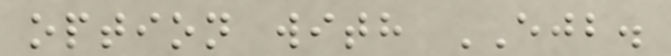option with EJB.
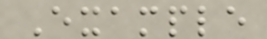Example
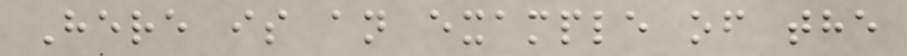Here is an example of the
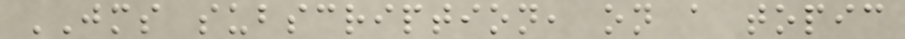JMS subscription, on a topic
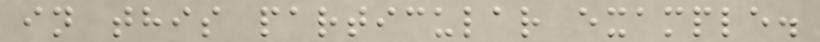in this particular example.
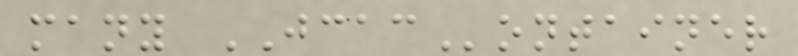many JCAContainer
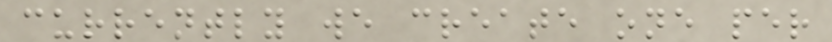currently we create one per
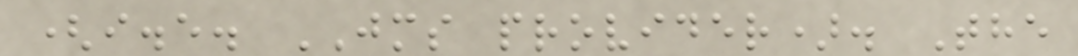(i.e. JMS provider). The
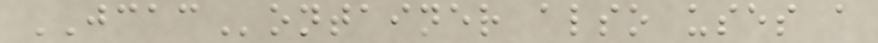JCAContainer also uses a
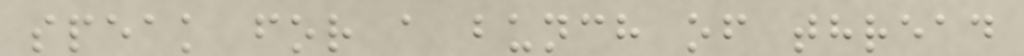speak for a bunch of thread
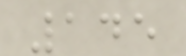145
